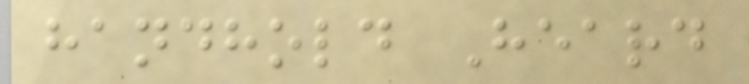handhold Heard
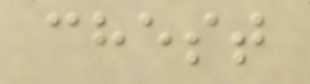chest
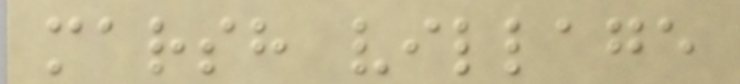marsh village
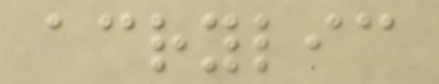acrylic
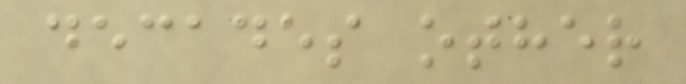decades other
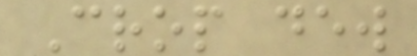Crop dew
